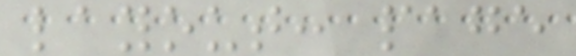layout: page
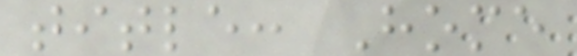title: Home
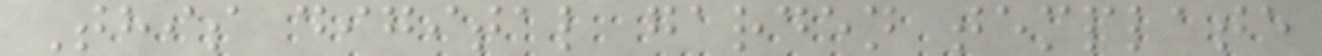This digital garden template
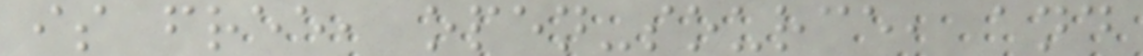is free, open-source, and
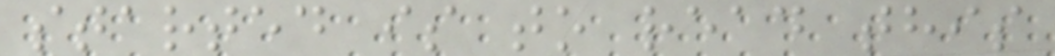started is to read this
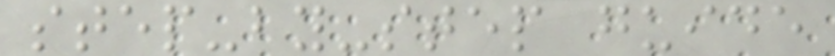step-by-step guide
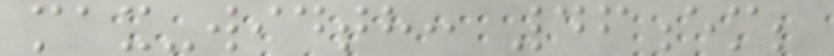max-width: 46em;
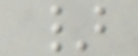}
